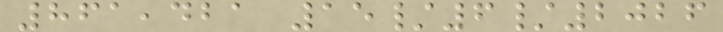861,421 15/6/2026
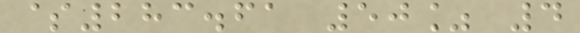$283.61 50% 4
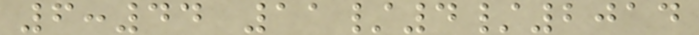6:44 11/4/2014
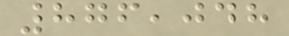876,048
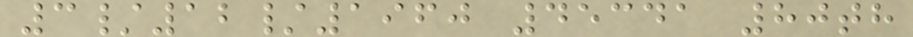3/12/1960 45341 80th
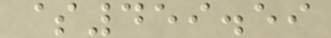$459.59
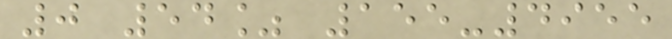0 54% 155-4955
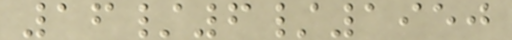16/6/1950
